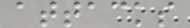attacks
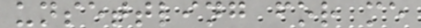unsettling for me
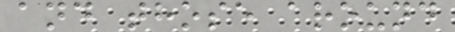and those around
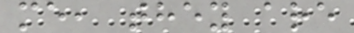me, they are
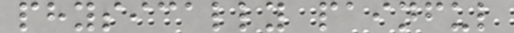physically painful
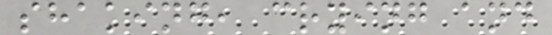shaking, crying and
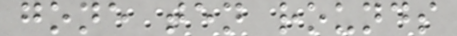gone ten rounds
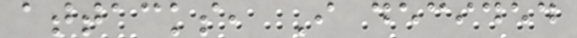attacks, I decided
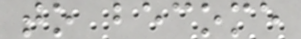to become
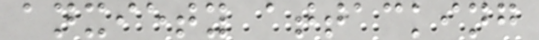anxiety attacking
